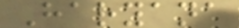Haryana
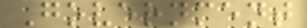Government
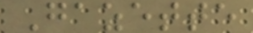Gazette
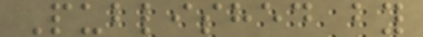Published by
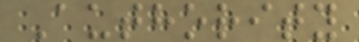Authority
